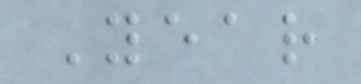Year
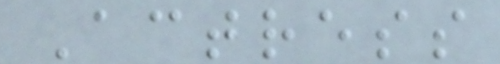Actress
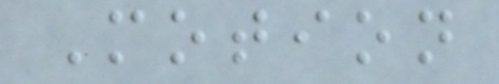Motion
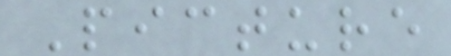Picture
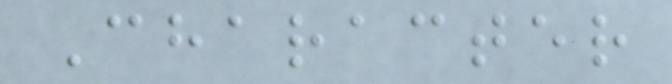Character
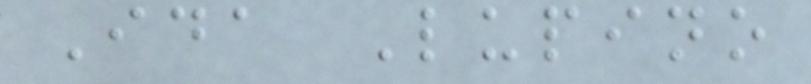Ida Lupino
